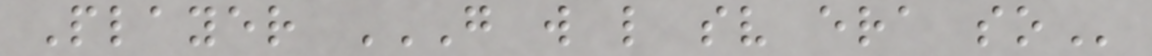Player G W L SV ERA SO
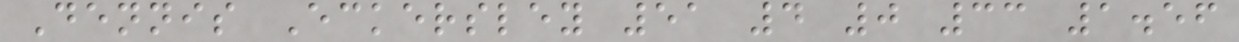Dennis Eckersley 51 4 0 33 1.56
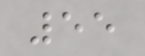55
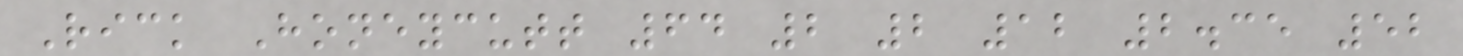Rick Honeycutt 64 2 2 12 2.35 52
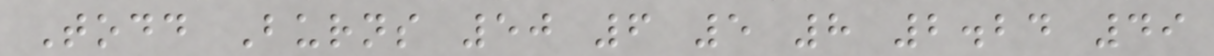Todd Burns 50 6 5 8 2.24 49
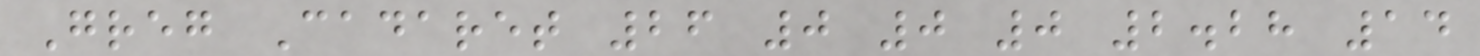Greg Cadaret 26 0 0 0 2.28 14
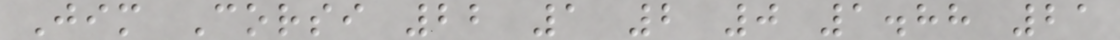Jim Corsi 22 1 2 0 1.88 21
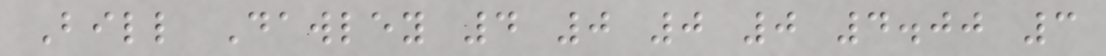Bill Dawley 4 0 0 0 4.00 3
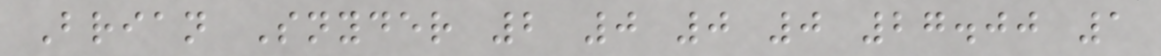Brian Snyder 2 0 0 0 27.00 1
